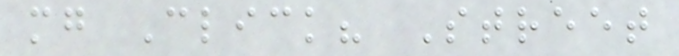mg Click? Street
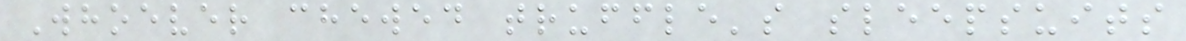Whoever chewed truffle's sleepsuits
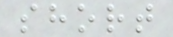short
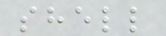shell
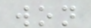won
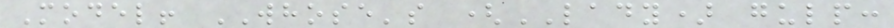Model! WHOSE's (LADY) gulp:
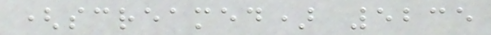(screamed) 5235
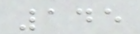145
